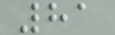81
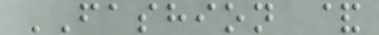FASHION &
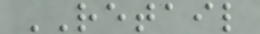RETAIL
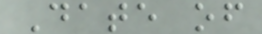Date of
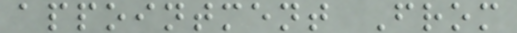appointment From
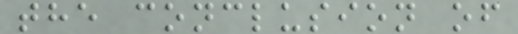the conclusion of
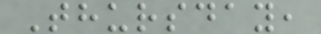Thursday,
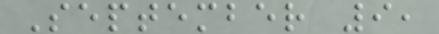September 9,
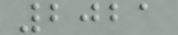2021
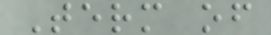Term of
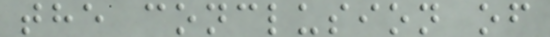the conclusion of
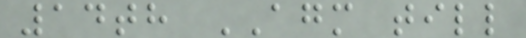14th AGM till
